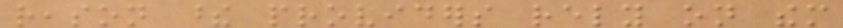reason these providers rely on them
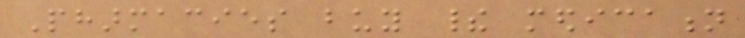Pharmacies buy their medication
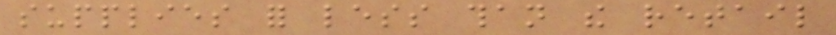supplies for less than the retail
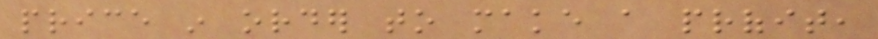price in order to make a profit,
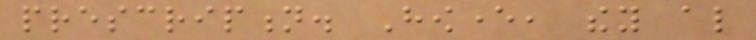prescription. However, they also
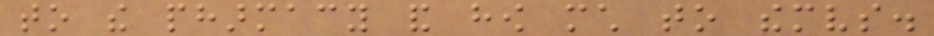to the pharmacy and how much to themselves.
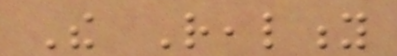The Reality
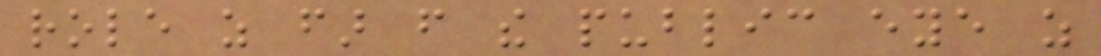role as far from the public eye as
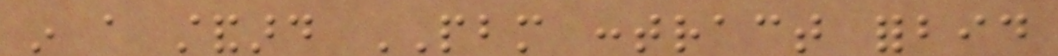in a standard PBM contract forbid
